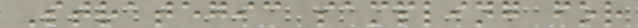Strategic sampling for
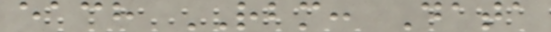each RBM: Data
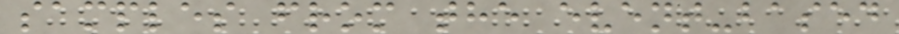samples from the event-based
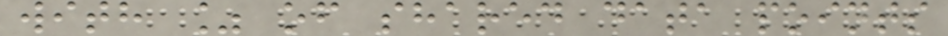with % of shared data points
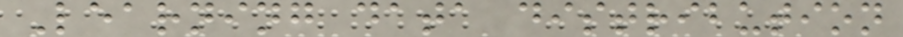Learning data distribution
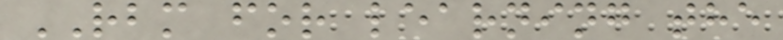RBM for learning the
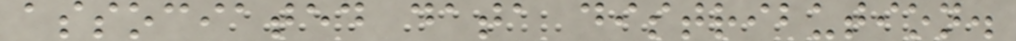associated data distribution.
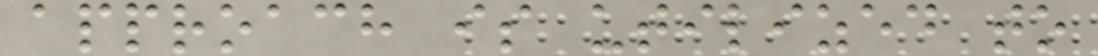approach is utilized to
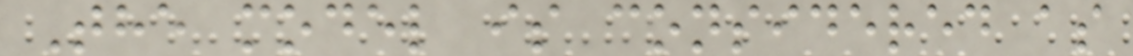The model is considered as
